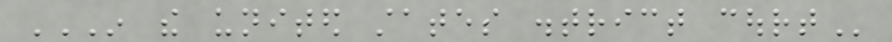IN THE UNITED STATES DISTRICT COURT
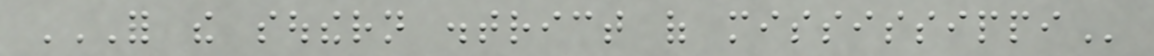FOR THE SOUTHERN DISTRICT OF MISSISSIPPI
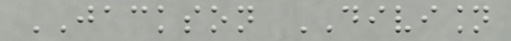JACKSON DIVISION
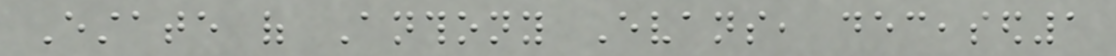Estate of Anthony Evans, deceased1
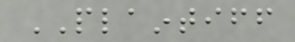PLAINTIFF
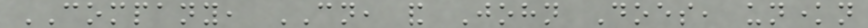COMPANY, CN, and John Does, unknown
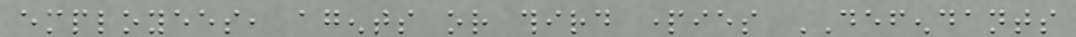employees, agents or third parties DEFENDANTS
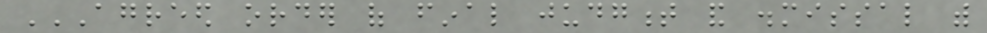AGREED ORDER OF FINAL JUDGMENT AND DISMISSAL WITH
